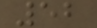52
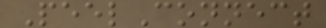PeelConnect
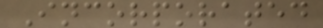Incorporated
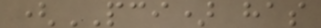(PCI) has
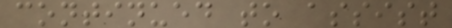continued to assist
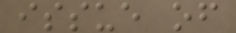issue of
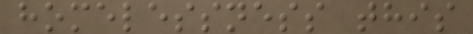homelessness this
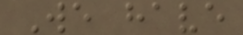We have
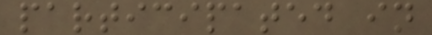participated in
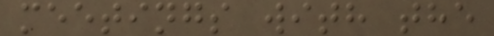meetings with the
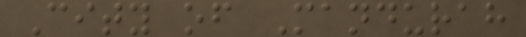City of Mandurah
